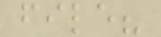file?
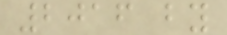2016 by
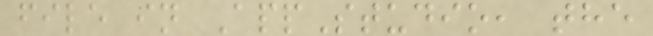file in AppStudio, the
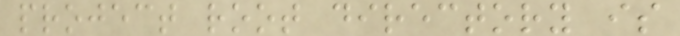project root directory is
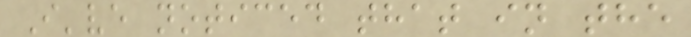I've noticed that in the
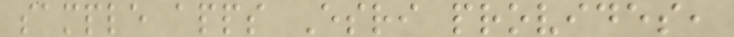sample apps Esri provides,
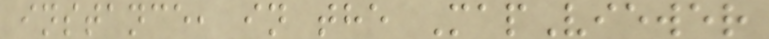instance, in the MapViewer
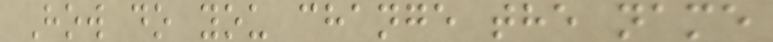How do you change the name
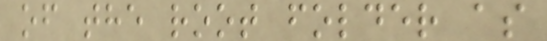of the root folder as
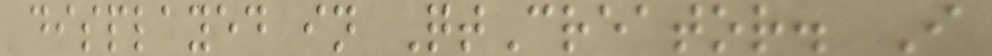displayed in QtCreator. I
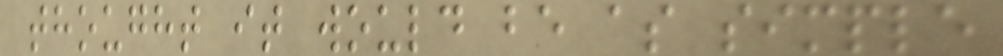thought it would be as simple
